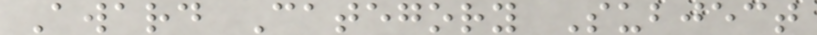Award Category Subject
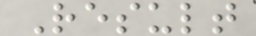Result
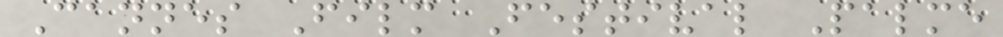Cannes Film Festival Palme
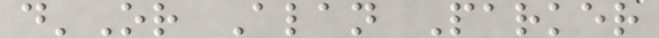d'Or Alan Parker
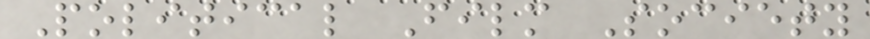Political Film Society
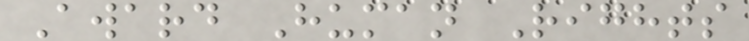Award Human Rights
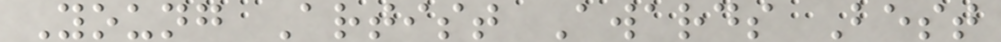Young Artist Awards Best
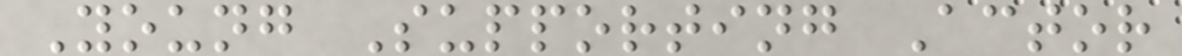Young Supporting Actor
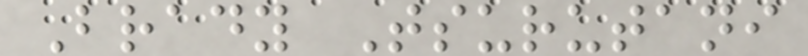Brady Tsurutani
